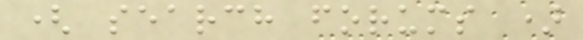( search forums )
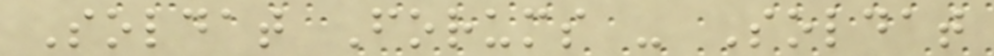Soldat Forums - Soldat
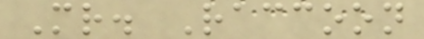Mr. Raccoon
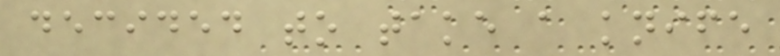decided to take a knife
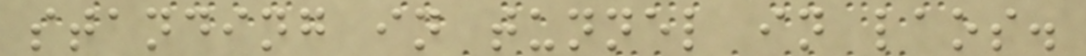standing in tunnel in laos.
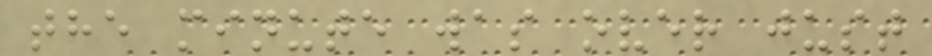the minute was over just
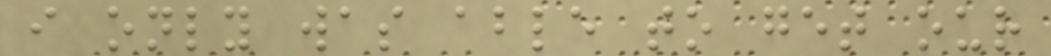i only was able to get our
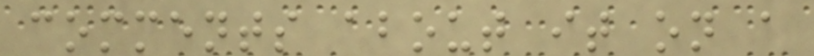comments about it on a
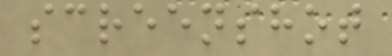screenshot
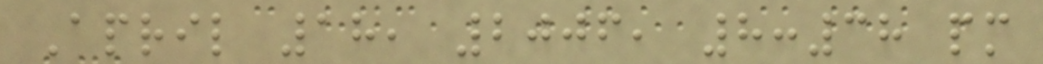April 18, 2006, 8:38 pm
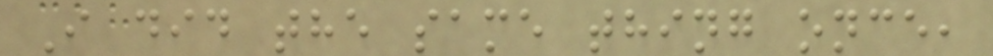I did the same thing once,
